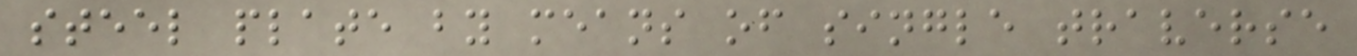steel plate by means of single traverse
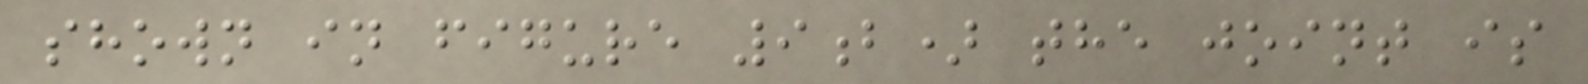shown in figure 9b) the joint is
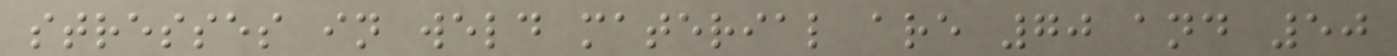stresses in weld material are 70 and 50
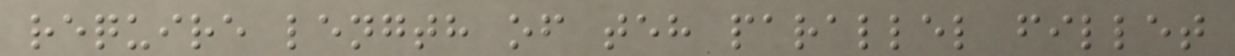require length of teh parallel fillet
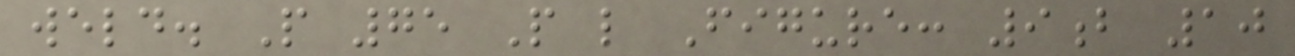weld. P 75 P l Figure: 9b 10
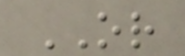OR
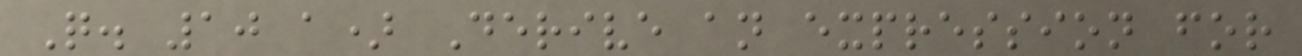Q. 10 a) Derive an expression for
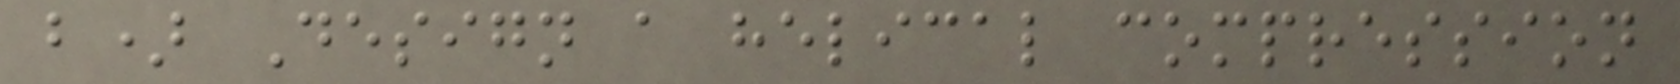b) Design a helical compression
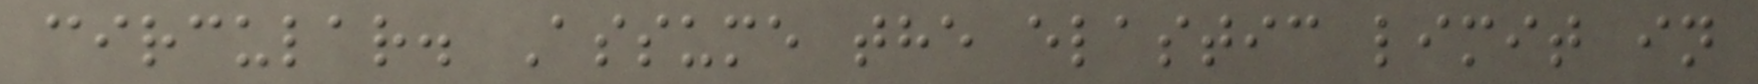circular. Assume the elastic limit in
